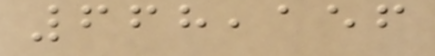668,156
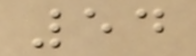54
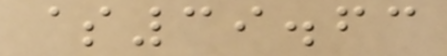$39.63
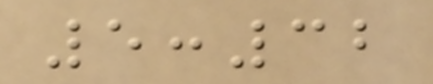5:32
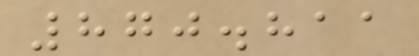870.811
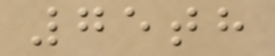75th
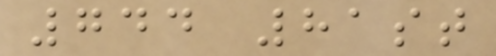744 81st
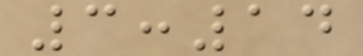3:14
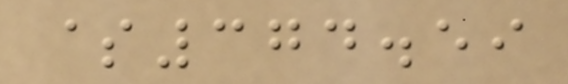$374.59
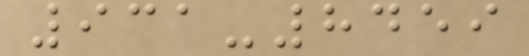931-8459
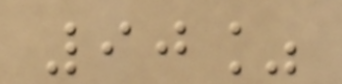90%
